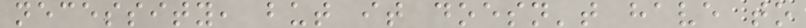necessity, but it doesn't have to
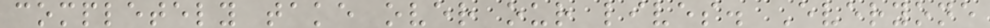completely take over our lives. Everyone
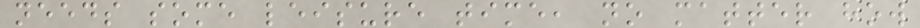needs some leisure time, no matter how
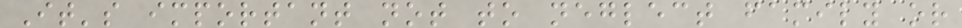It's important not to neglect family or
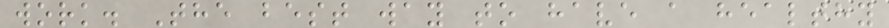work. The best way to have a healthy
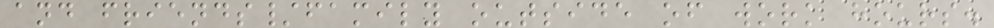and friends/family outside of work hours.
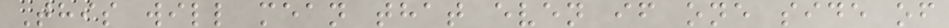This will mean that even if one side of
